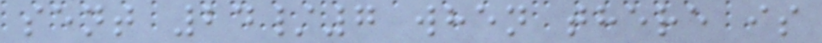sent 24/7 when there is
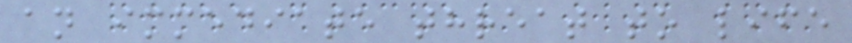an immediate threat to life
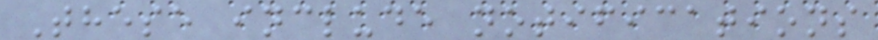These include notifications
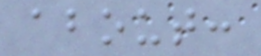about:
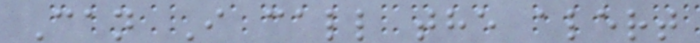Can I call the alert
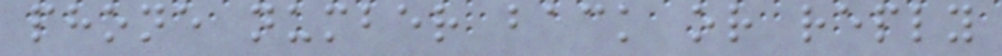phone number back or reply
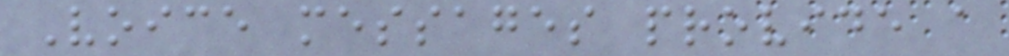Voice messages provide a
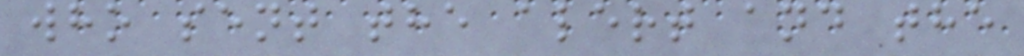who sent the alert and the
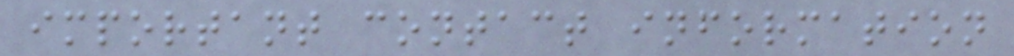important contact information
